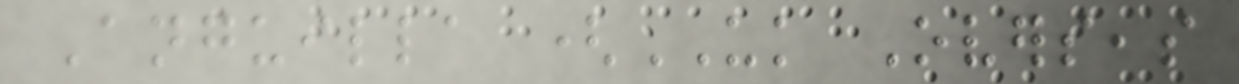Anguilla (UK Overseas
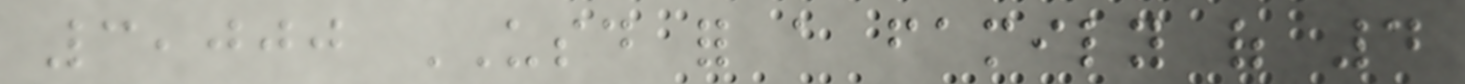3,000 USD for a family of 4
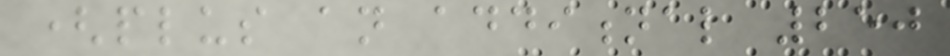(plus an additional 250
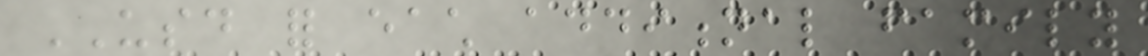USD for each additional family
